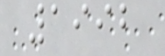1992
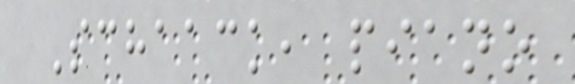Schaack, piano
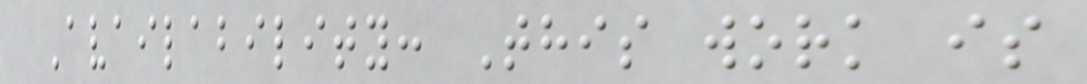Availability: This work is
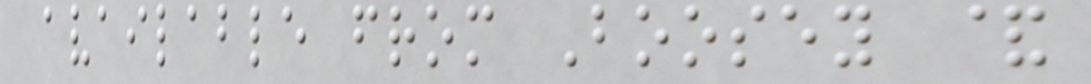available from Boosey &
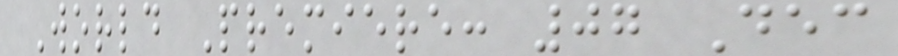World Premiere: 07 Dec
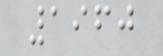1960
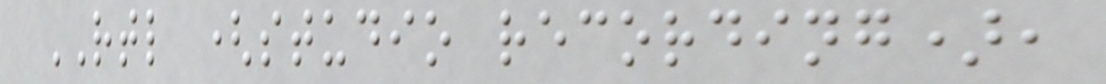RTL (studio recording),
